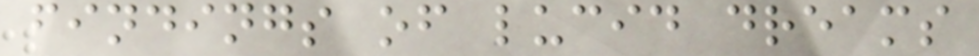findings of lucid dreams
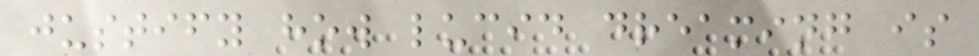justify how lucid dreaming is
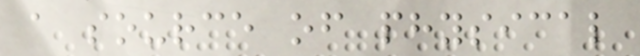a source of physical
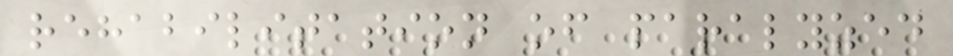rehabilitation of paralyzed
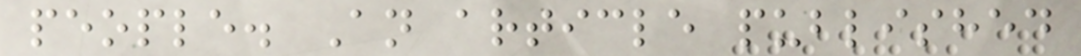people. An article published
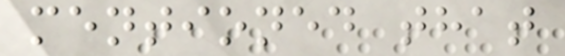mentioned that
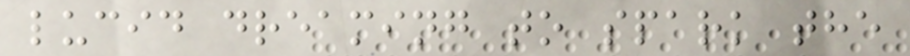lucid dreaming to spark the
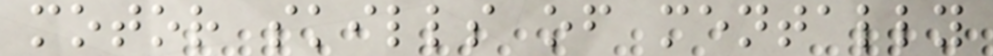motor skills of mentally
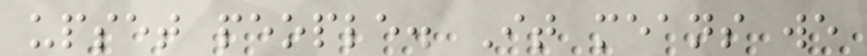upset people. It means we
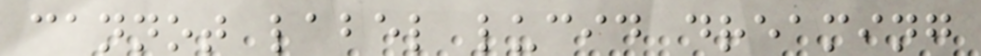cannot label lucid dreaming
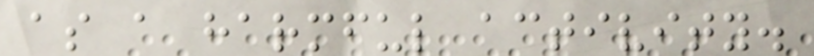as a harmful activity.
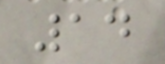14
